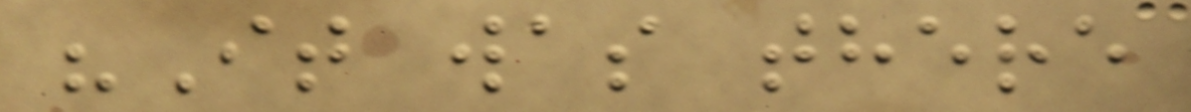"It was there
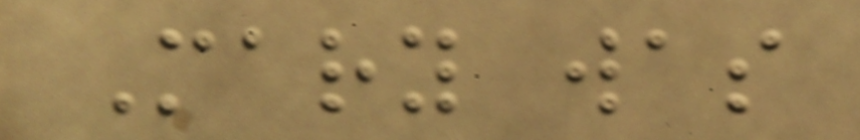Mary was
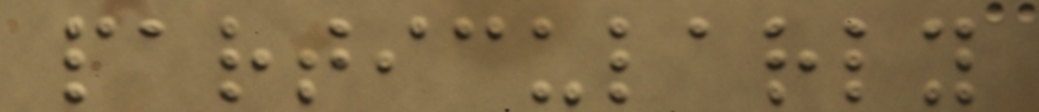particularly
